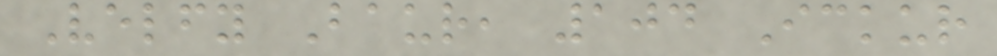Velfy Baur, 104 Ickur
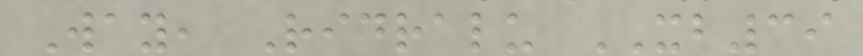Way, Ridralu XB39
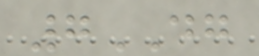7DG
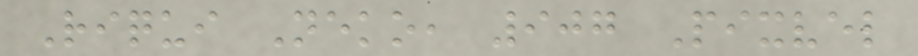Riqui Neko, 907 Pixvel
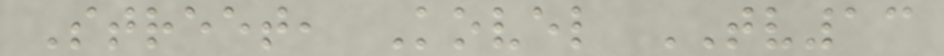Street, Kovel TV13
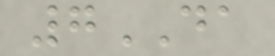7DA
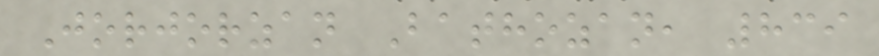Jorjorzan Bathozan, 839
